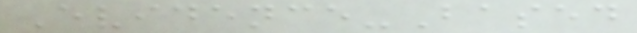Evidence-Based
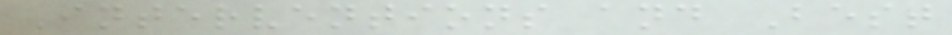Interventions and Best
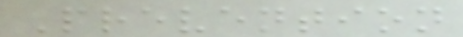Prevention
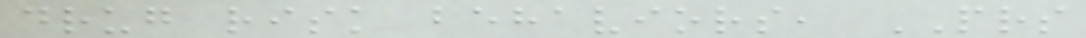drug risk behaviors, PRS
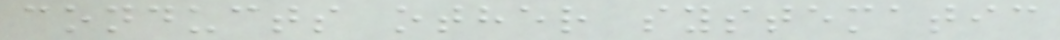conducts other systematic
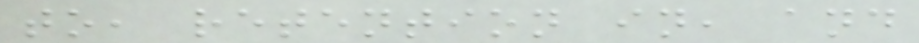to, retention in, and
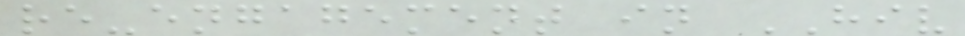re-engagement in HIV
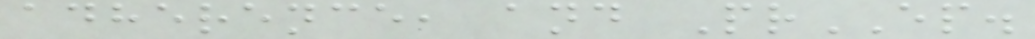adherence, and PrEP.
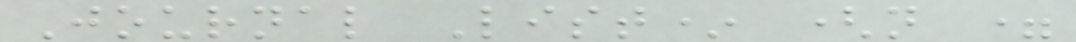Journal List* (n =
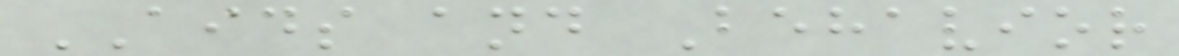AIDS and Behavior
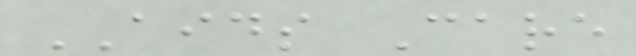AIDS Care
